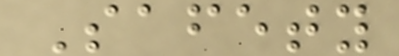Safety
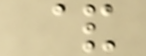&
